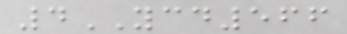4YCD566
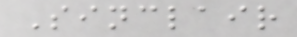Sinclair
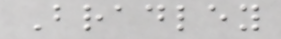Bradley
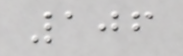106
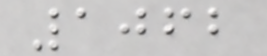1062
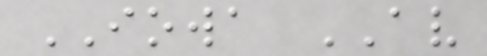IOWA AV
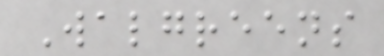Walgreens
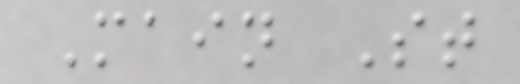Main St
